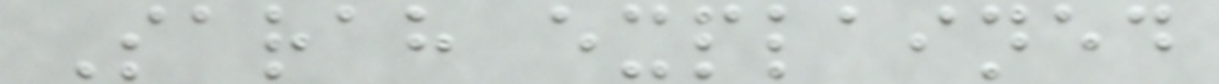Sarah explained
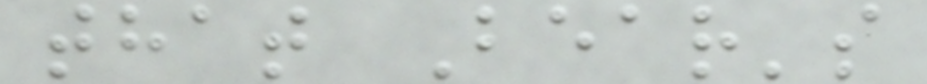that Bear's
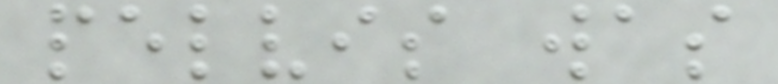pelvis was
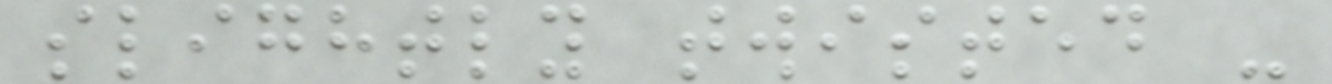slightly twisted -
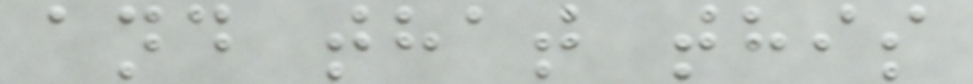and that this
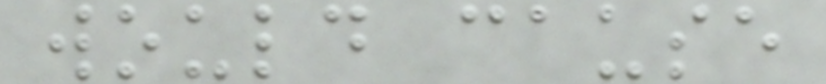would cause
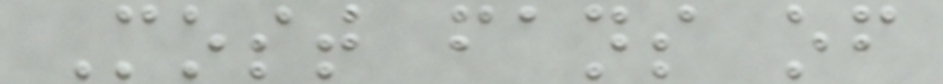Most fans of
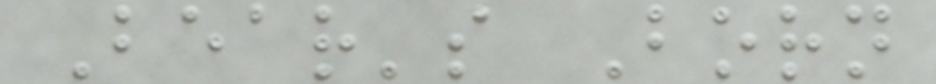Bear's Born
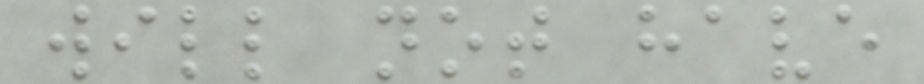will not have
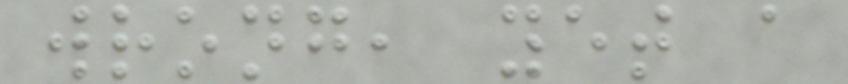wrong, yet a
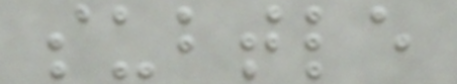subtle
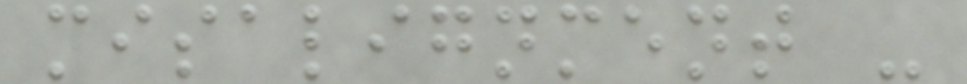misalignment -
